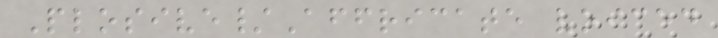Plosive/Affricate voiced
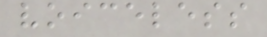voiceless
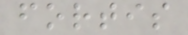fortis
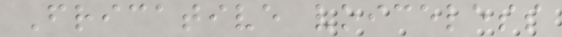Fricative voiceless
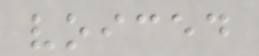voiced
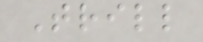Trill
